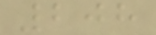208
